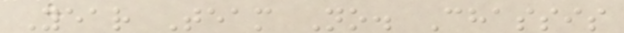Year Team No. Chassis
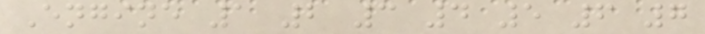Engine 1 2 3 4 5 6 7
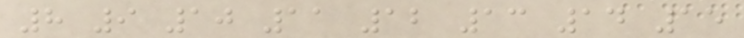8 9 10 11 12 13 14 15
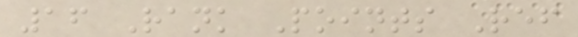16 Rank Points Ref
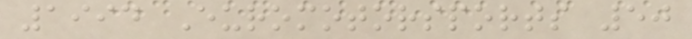1994 Euromotorsports 50
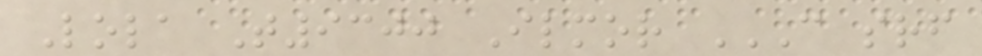Lola T9300 Ilmor C SRF
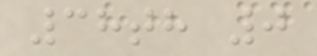38th 0
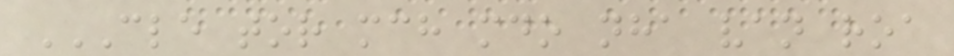CLE TOR MCH MDO NHA VAN ROA
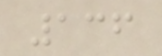136
